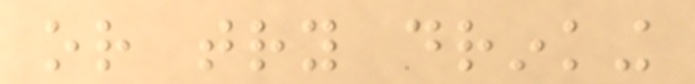or try drinking
